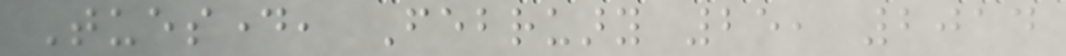Tuesday, February 25, 2014
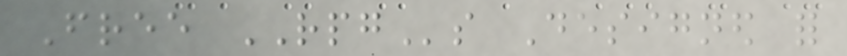Free RPGs Designed for
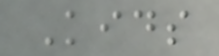Kids
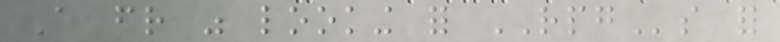A friend was looking for RPGs for
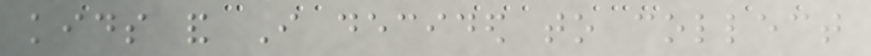kids and I decided to collect
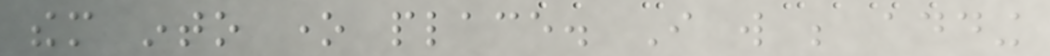them into one place. I will be adding
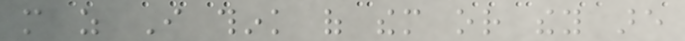more as I think of them or they are
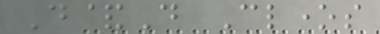D&D Clones
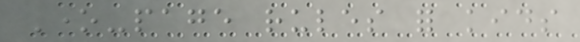One-page rules for kids
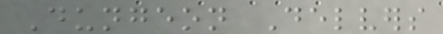Dungeon Delvers
